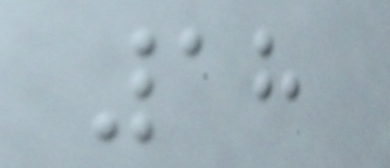18
